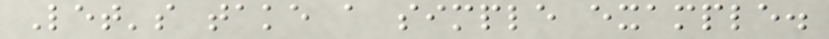Let's take a simple example.
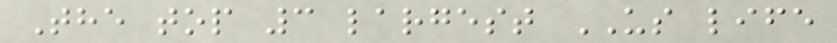The top 3 largest US life
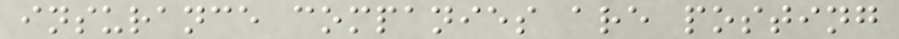insurance companies are posting
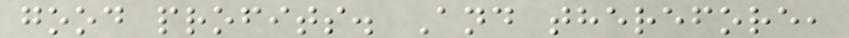good profits. And therefore,
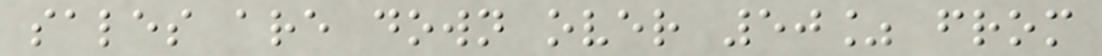sales are down over 50% from
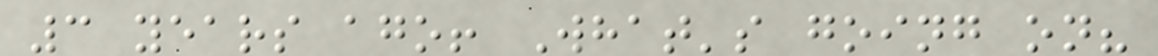3 years ago! What's going on?
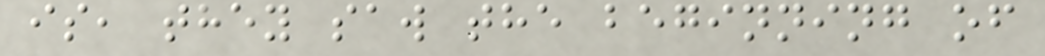is, they saw the beginning of
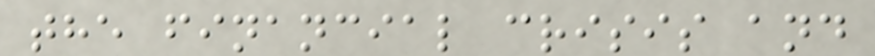the financial crisis and
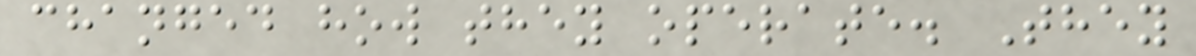changed how they operate. They
